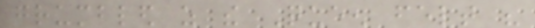grumbled as the Queen felt his
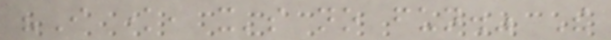"I know, it's no fun." The
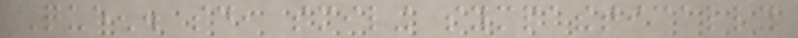Queen. said, smiling sympathetically
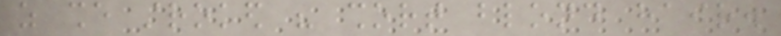as she stroked his short blond hair.
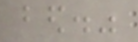bed."
